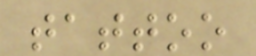tattoo
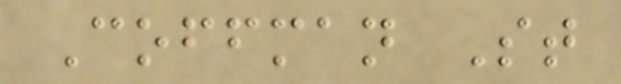Coffman St
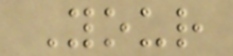Your
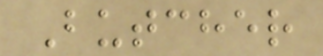Butcher
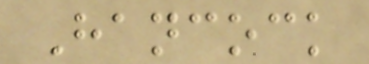Hancock
